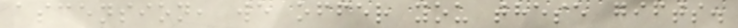ascension, we offer you these gifts.
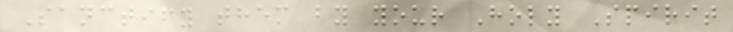Sanctify them by your Holy Spirit
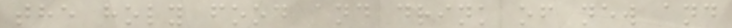the holy food and drink of new and
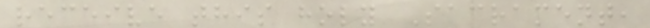receive this holy Sacrament,
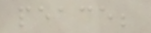peace;
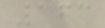163
